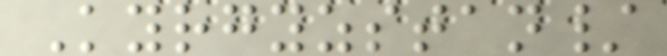Kyrgyzstan/
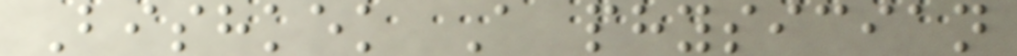Bishkek A physician
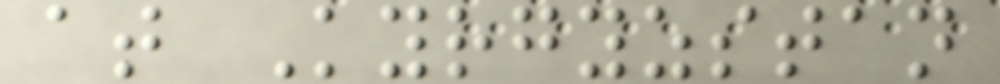at Kyrgyzstan
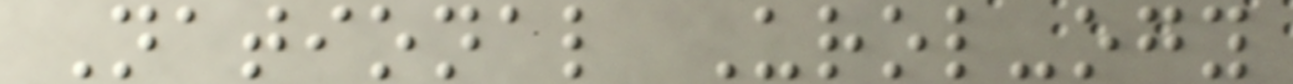National Urol-ogy
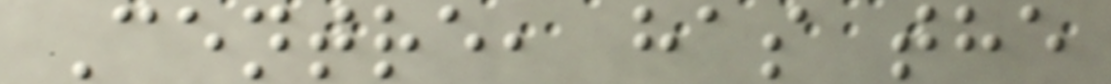Centre, has the
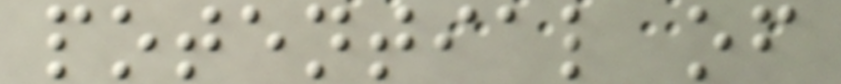potential of
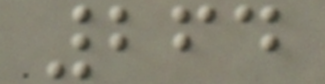264
